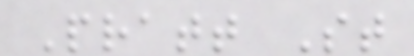Pratt St
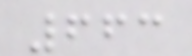663
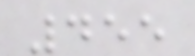455
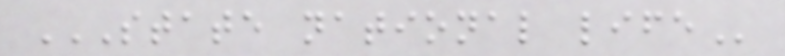STATE NATIONAL LIFE
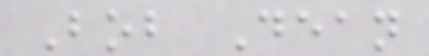Bob Dean
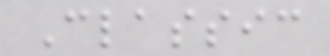Classic
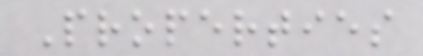Properties
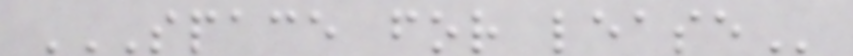SPACE FOR LEASE
